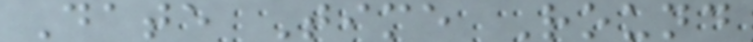Date Time Round
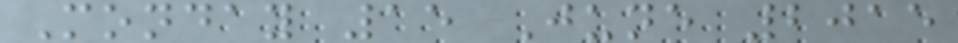Monday 15 June 2015
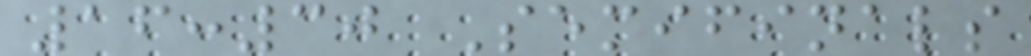16:30 Semifinals
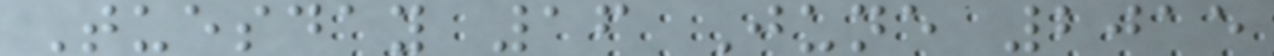Tuesday 16 June 2015
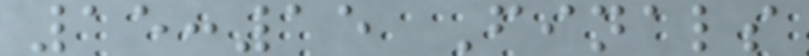15:15 Finals
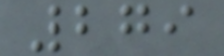279
